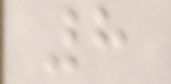8
